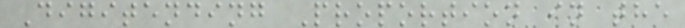Digitending Proportion in the
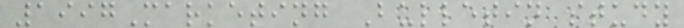1997Marketing Bulletin study
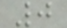0
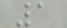1
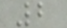2
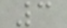3
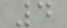4
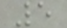5
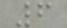6
